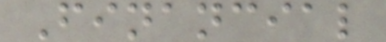Financial
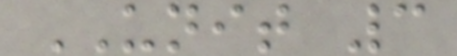UNIT 3
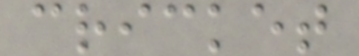cricket
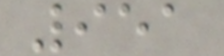951
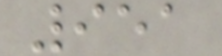951
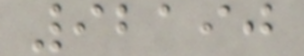92190
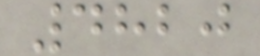4820
